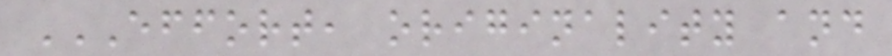EFFORT, ORIGINALITY AND
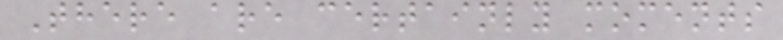There are certainly moments
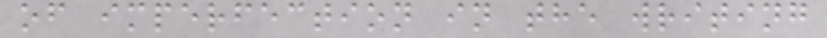of imperfection in the writing
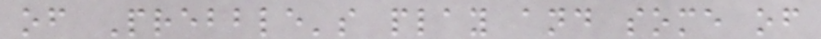of Prebble's play and some of
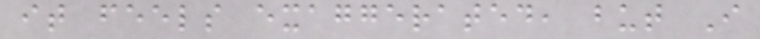it feels exaggerated, but I
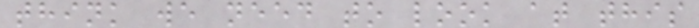think we need to look at this
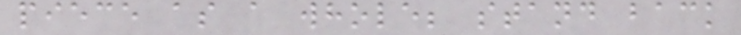piece as a whole; stand back
